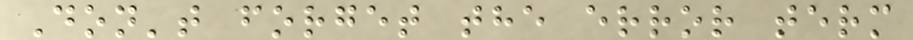Don't forget the error term
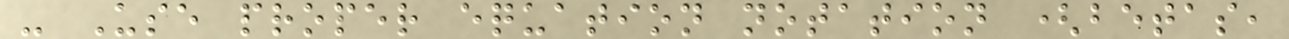- Use proper equation notation (betas,
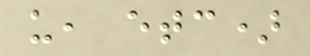u, etc)
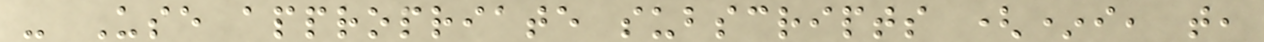- Use appropriate subscripts (*i, t,
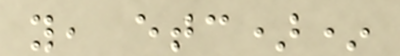y, etc)*
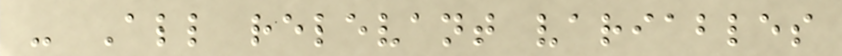- All relevant variables
